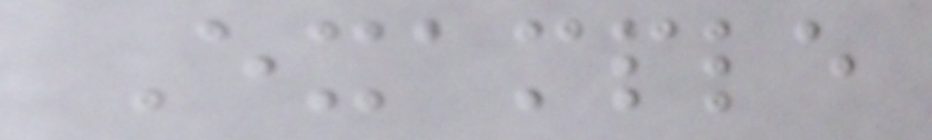Example
